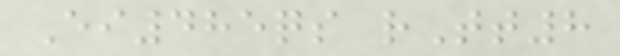Ei485qs rTt8
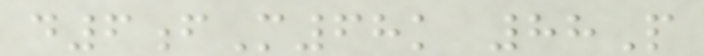d6fM68k 88P
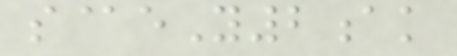s@eY2ak
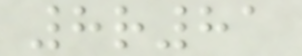8r81
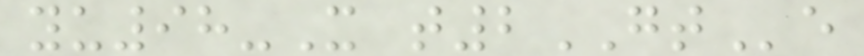yu98-X t2GTe
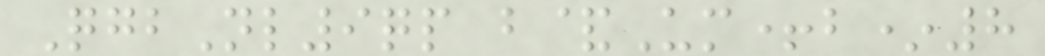QgbNl9qp b&Um+b*8
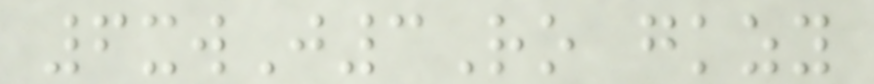6xwJ3Ro gkzy
